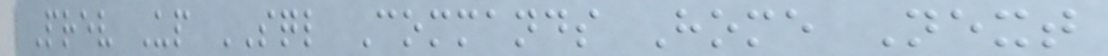Prev Up SQL Commands Home Next
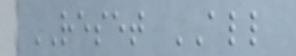RESET ALL
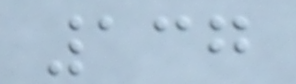137
